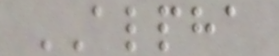ALPHA
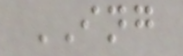ING
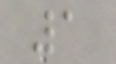1
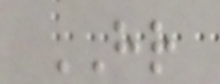HR
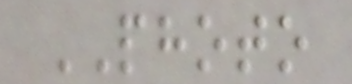PHOTO
